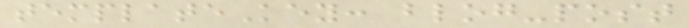templateKey: blog-post
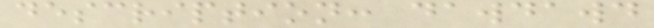description: dawdawd
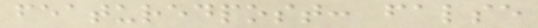featuredpost: false
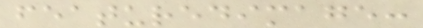featuredimage:
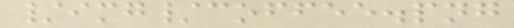/img/coffee.png
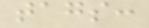tags:
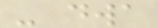- dwa
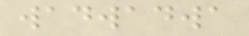wadwadwa
